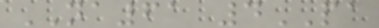NA61 4PA
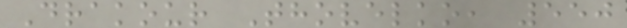Drakour Thovelko, 550
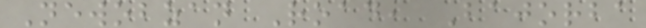Newobzan Road, Bajorba
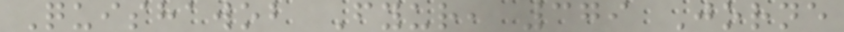Quishawob Fyur, 379 Jorne
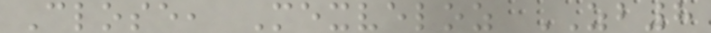Close, Mexveloz ZB8
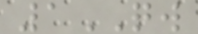1QW
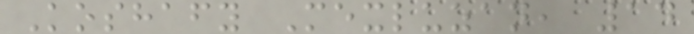Koshafy Mexluzan, 14
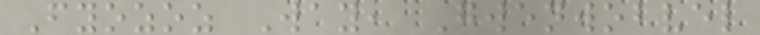Fyozoz Way, Gwenwobvel
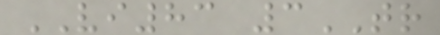VI83 3TR
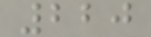220
